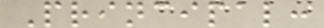Principal:
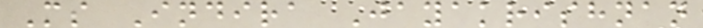Ms Indira Jayakrishnan
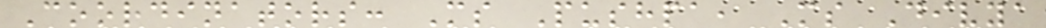Coordinators: Ms Pushpa, Ms Divya
